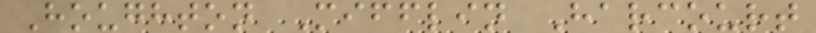Houghton Mifflin Harcourt
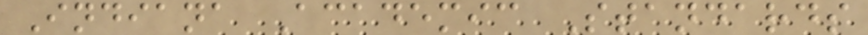Indiana Academic Standards
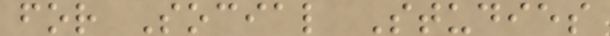for Social Studies
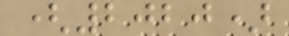(2020)
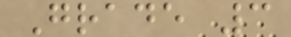Grade 3
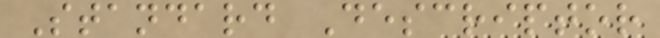Standard Descriptor
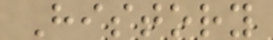History
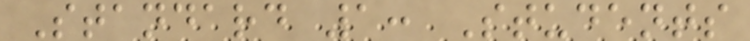Standard 1: Students
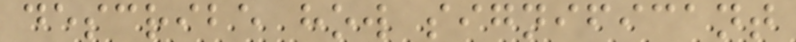describe how significant
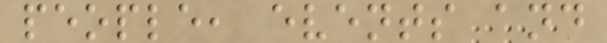people, events and
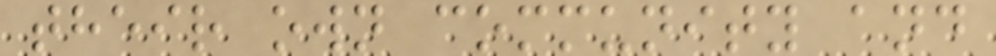their own community and
